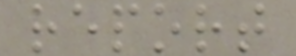report
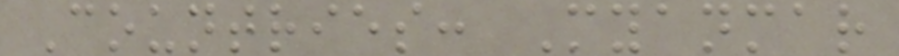Countries: Myanmar
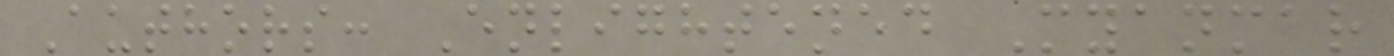Authors: Enlightened Myanmar
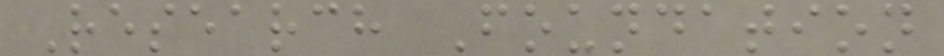Research Foundation
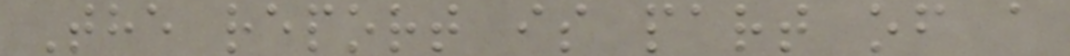The report is part of a
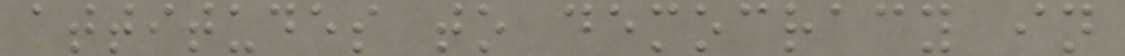attitudes to democracy in
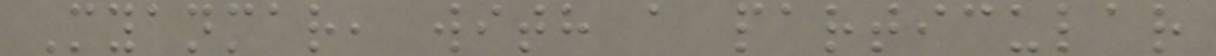Myanmar, with a particular
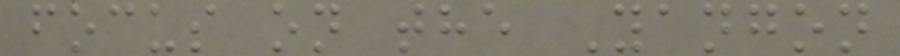focus on the Yangon
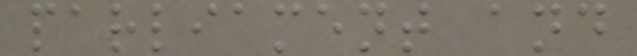parliament and
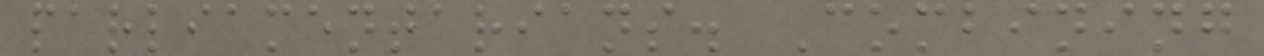parliamentarians. Combining
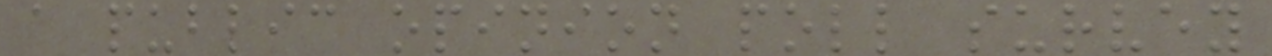a public opinion poll survey
